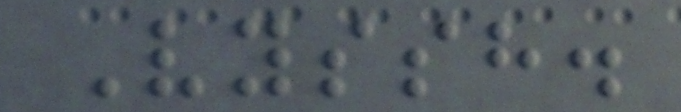Vyssh.
